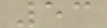53
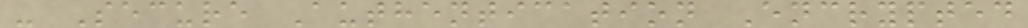- Secure Authentication Encrypted
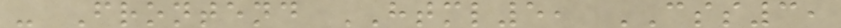- Frontend HTML5, CSS3,
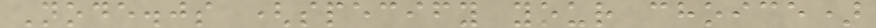Node.js (specify your choice)
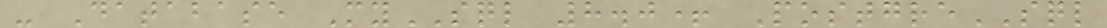- Database MySQL 8.0+ PostgreSQL
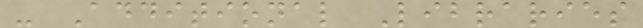- Additional Libraries
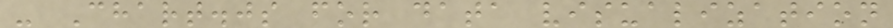- Chart.js for data visualization
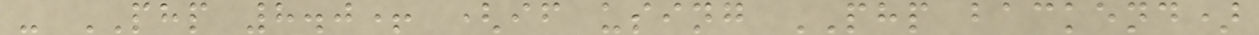- PHP 8.0+ (if using PHP backend)
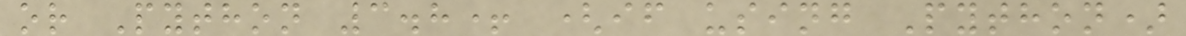or Python 3.8+ (if using Python)
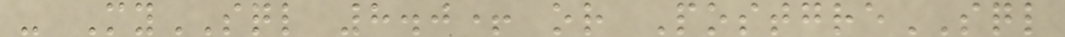- MySQL 8.0+ or PostgreSQL
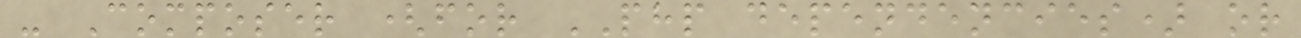- Composer (for PHP dependencies) or
